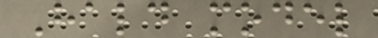Hald model
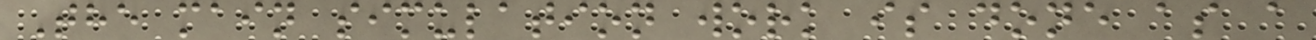The main simulation work is done as a
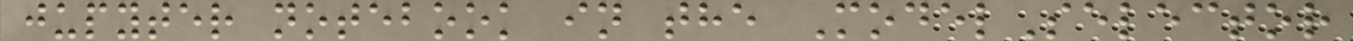jupyter notebook in the ModelSelector
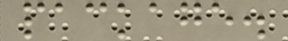package.
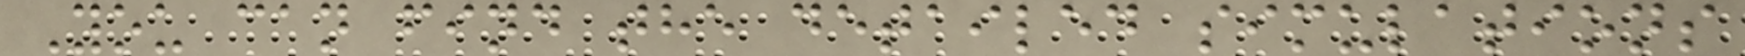You can find the detailed simulations
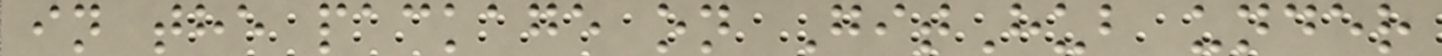in the package on GitHub under
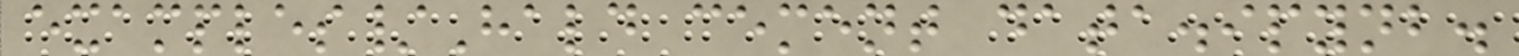examples/Hald cement data.ipynb.
